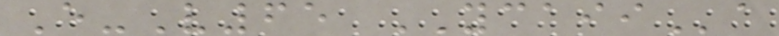E-V65 YCAIIa
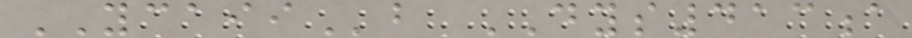YCAIIb DYS413a
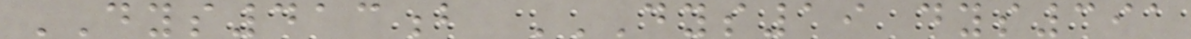DYS413b DYS19 DYS391
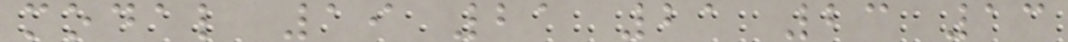modal 19 21 21 23 13
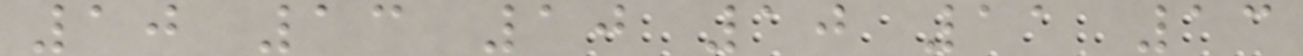10 13 10 10 11 13
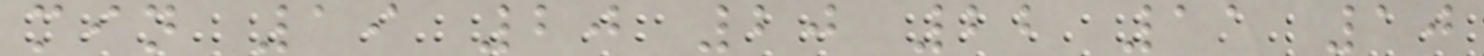min 19 20 20 22 11 10
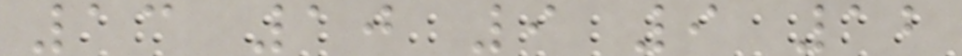13 10 9 9 12
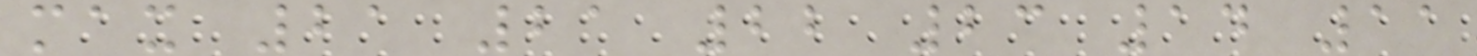max 21 21 22 23 14 11
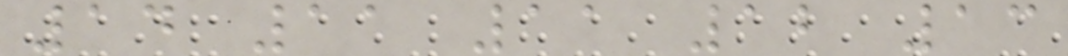14 11 11 12 13
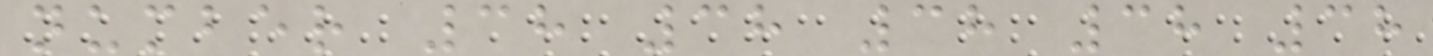number 38 38 38 38 38
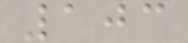103
